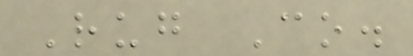Rug Co.
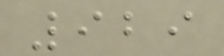929
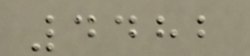4482
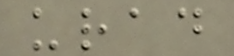urad
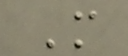M
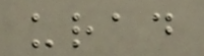urad
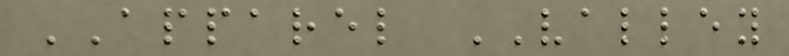APPAREL VALLEY
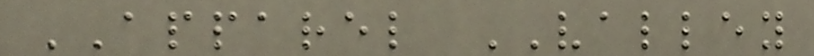APPAREL VALLEY
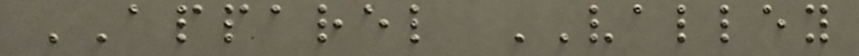APPAREL VALLEY
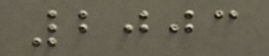2003
